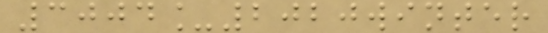3004_2020winter
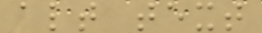alt text
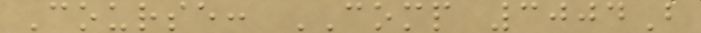Course: COMP 3004B
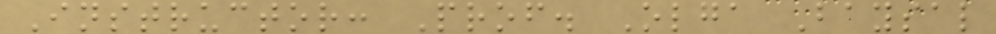Instructor: Prof. Olga Baysal
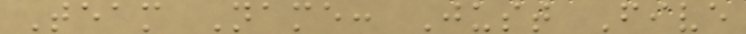Team Name: Just Five
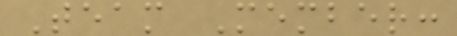Team Member:
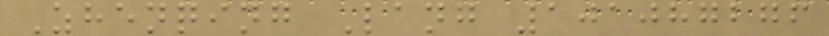Zhenqing Lang 101087276
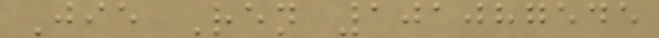Jie Ren 101087545
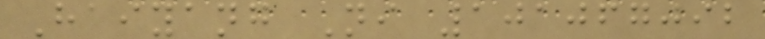Haiyang Ni 101067092
